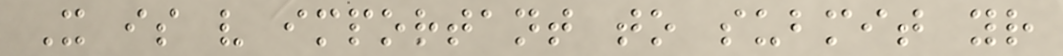It is very important to submit your
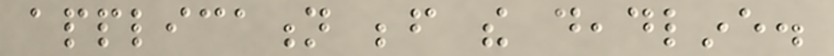application before the deadline.
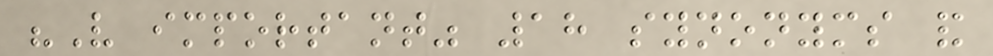"Very important" 18 synonyms and
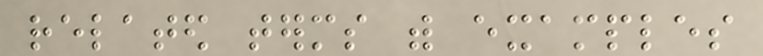related terms with examples
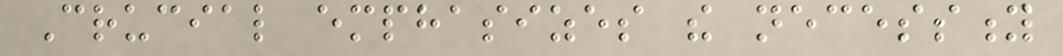Crucial emphasizes the necessity
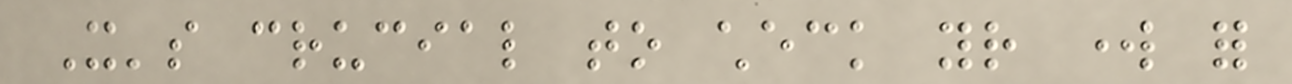It's crucial to check your work for
